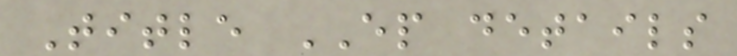Title EP details
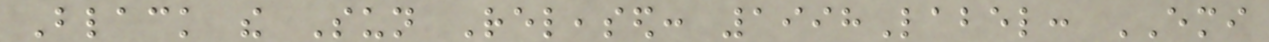Black the Sun Released: 1998Label: EMI
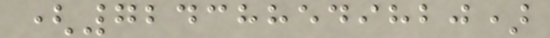(724388549820)
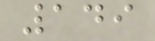149
